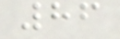86
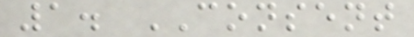1. CONSENT
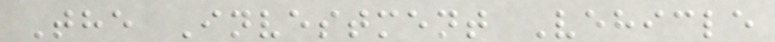The Investment Vehicle
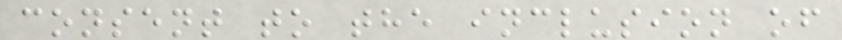consent to the inclusion of
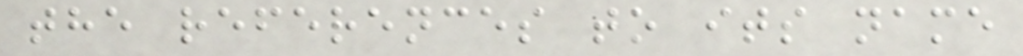the references to its name
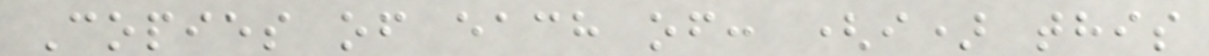Copies of each of: (i) this
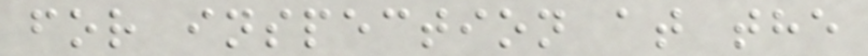for inspection at the
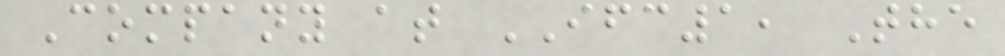Company at IFC1, The
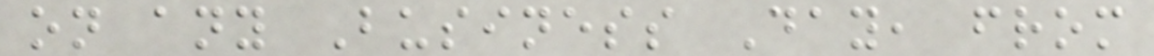on any Business Day, from
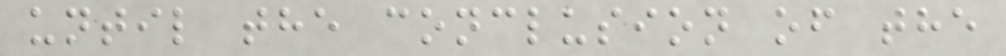until the conclusion of the
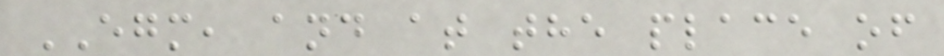EGM, and at the place of
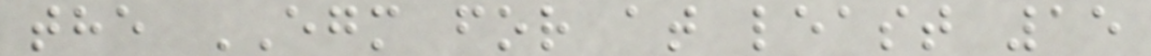the EGM for at least 15
